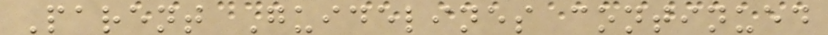Parent Guidelines continued
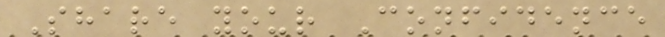Share your Confidence
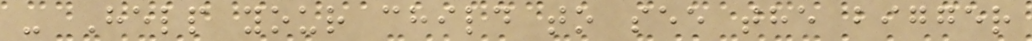- Help your child to see the bigger
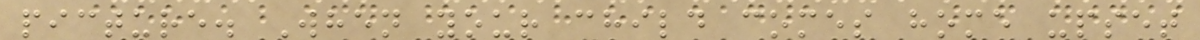picture. When your child comes home upset
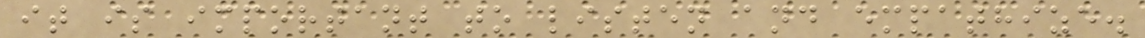it is important to listen and empathize.
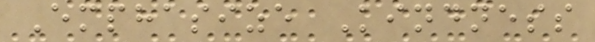Emphasize Kindness
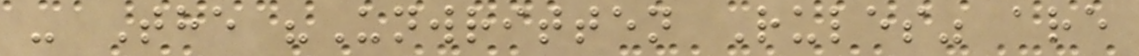- The "Unwritten Rules" are
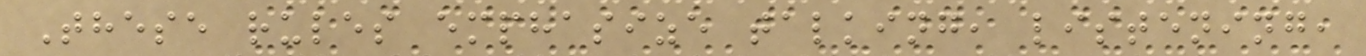These rules emphasize talking, listening,
